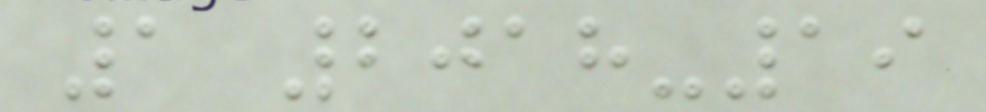1 2018-19
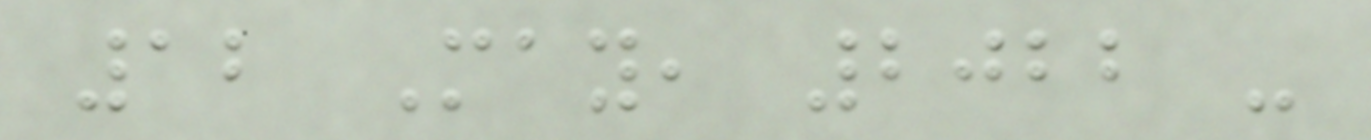12 May, 2022 -
